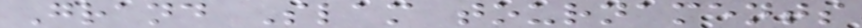Grand Slam tournaments
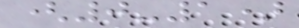(0-1)
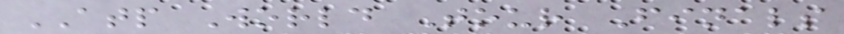ATP World Tour Finals
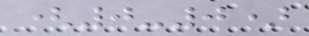(0-0)
